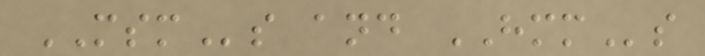MSMs and HMMs
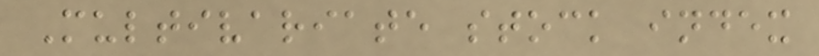Multivariate stock index
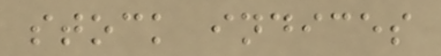stock indices
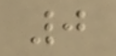0
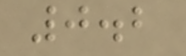0.2
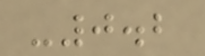-0.2
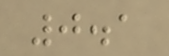0.1
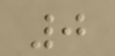0
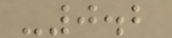-0.2
